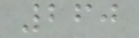260
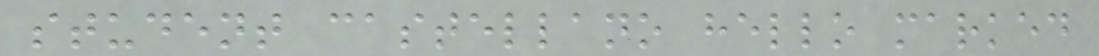student castellano hello marked
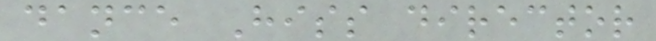dance Hiss director
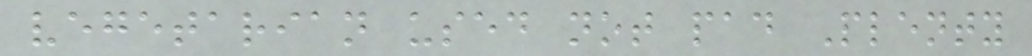vegetarian used not pad Plenty
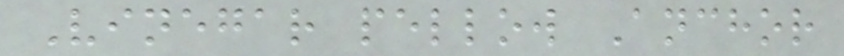Vinegar pellow Anchor
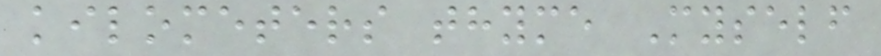kilometers thyme Myself
